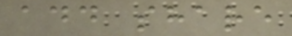add share
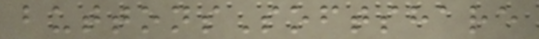buttonsSoftshare
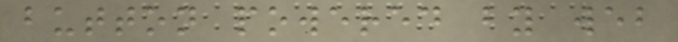button powered by web
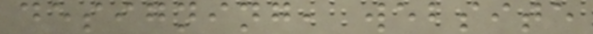designing, website
